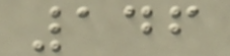146
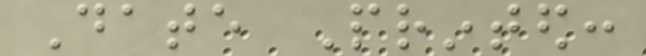Date Printed:
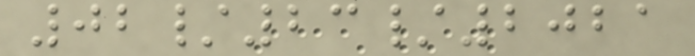02/23/2021
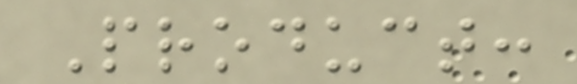Product:
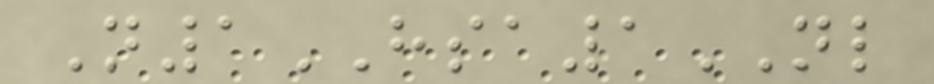N1HSA1NL
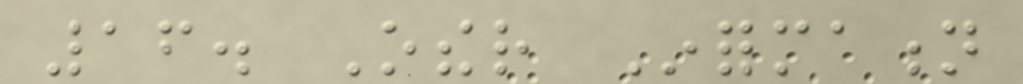16. Other Information
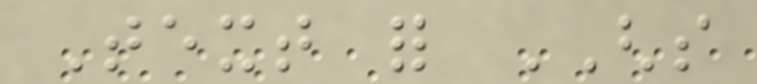Text for GHS
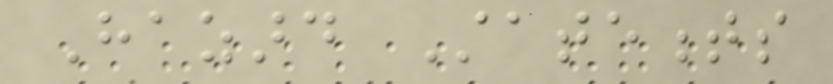Hazard Statements
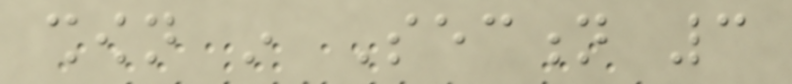shown in Section 3
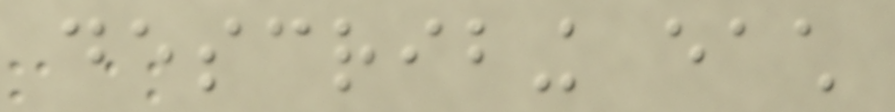describing each
